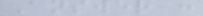Answer :
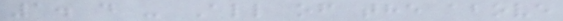1. d - All of the above
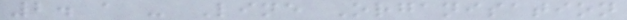2. a - Line Organisation
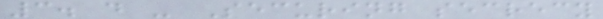3. d - Securing secrecy
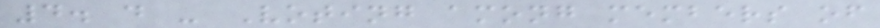4. d - Voting among members of
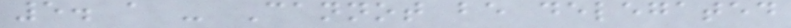5. a - Cannot be delegated
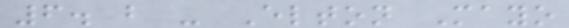6. b - Elton Mayo
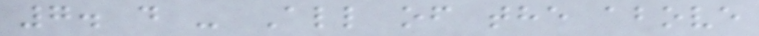7. d - All of the above
